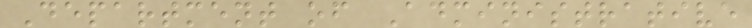Department of Administrative
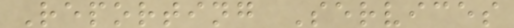Reporting Services
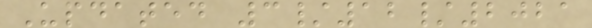Updated 3/12/2021
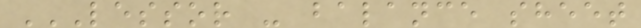LESSOR - BALANCE SHEET
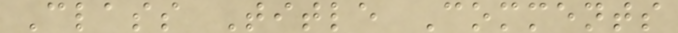Class Title Comments
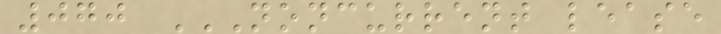070 NONCURRENT LEASE
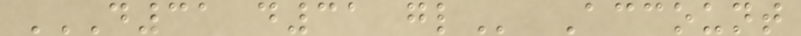D31 D31 GL Account
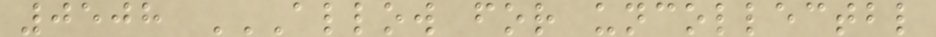0508 ALLOW FOR UNCOLLECTBL
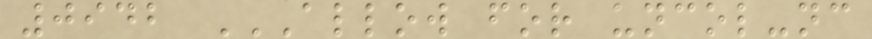0942 ALLOW FOR UNCOL-NC
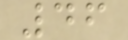46
